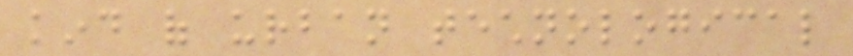kind of urban technological
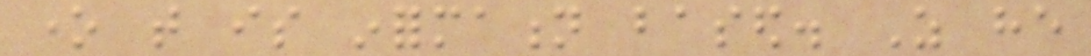one that is information based. As he
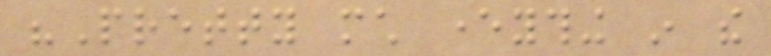"Pretty much everything in the
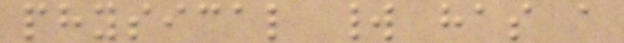physical world has a
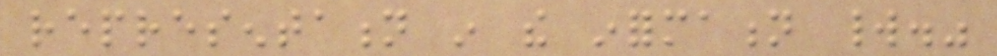representation in the information world."
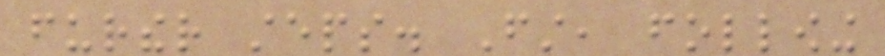further steps. First, following
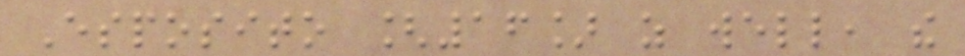Esposito [16] as well, the
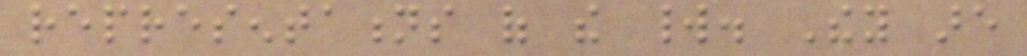representations of the world. They are
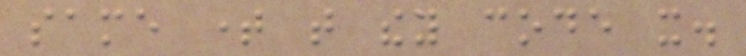same time that they code it.
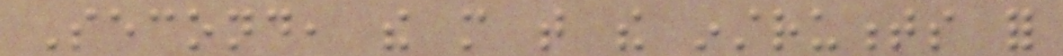Second, the more that the instruments for
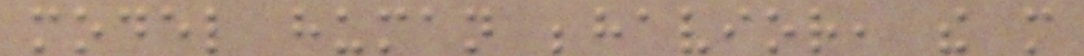model human behavior, the more
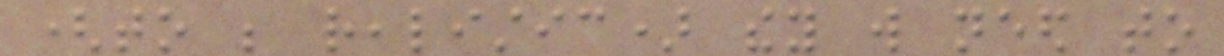(to be realistic) they will need to
